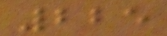225
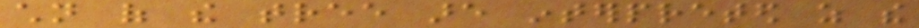children of the tree are interpreted as the
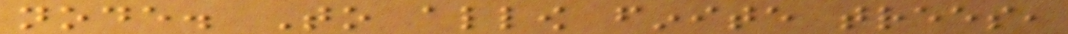node. To allow finite trees,
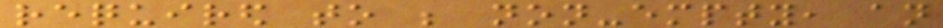required to be non-empty, an
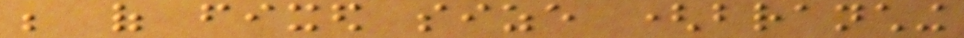be of fixed size (branching
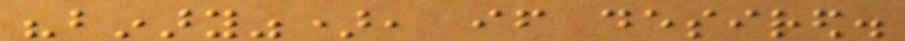"binary"), if desired.
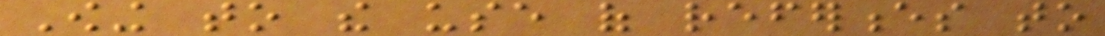Owing to the use of references to
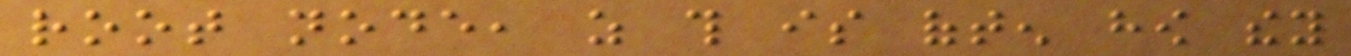root node, as this is often how they
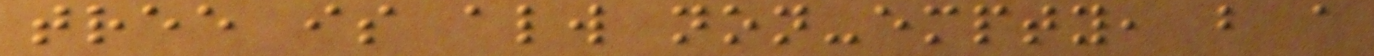tree is always non-empty, but a
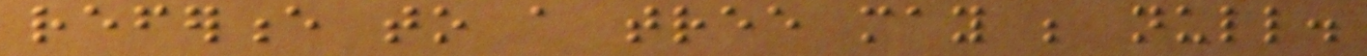reference to a tree may be null.
